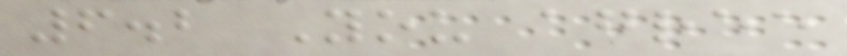6.2 You agree
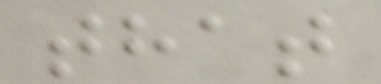that
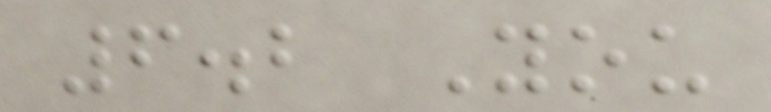6.2 You
